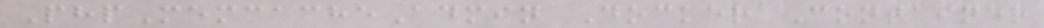PhpMemcacheAdmin Docker Container
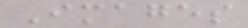Images
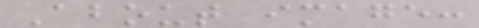About image:
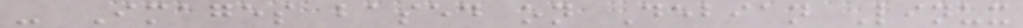- Images based on Debian Linux
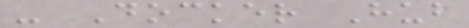- Docker Hub
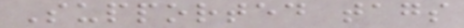Supported tags
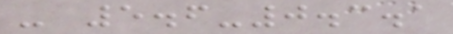- 5.6-0.3.1
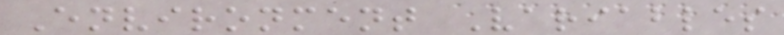Environment Variables
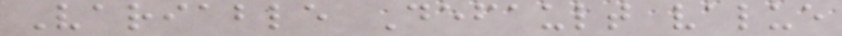Variable Default value
